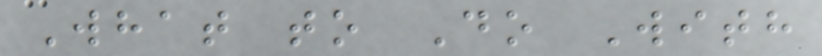What to Do With
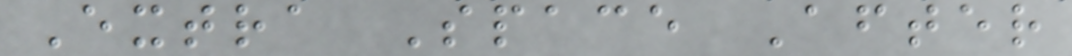Extra Space After
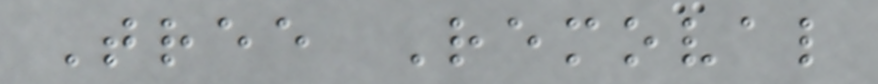Tree Removal
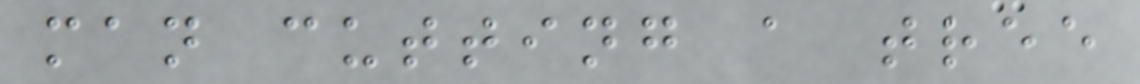man cutting a tree
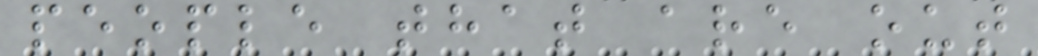people that are out
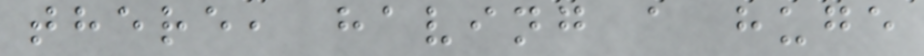there, having a huge
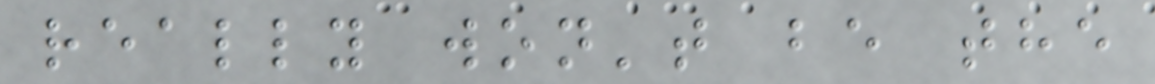really won't be the
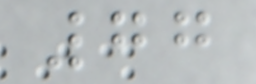77
